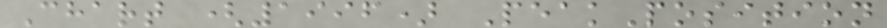Chart (1996) PeakPosition
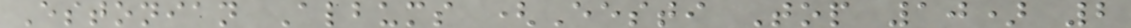Estonian Albums (Eesti Top 10) 2
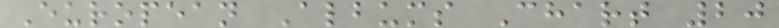European Albums Chart 20
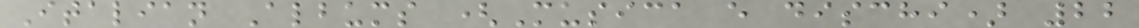Italian Albums (Musica e dischi) 22
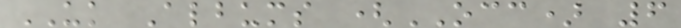UK Albums (OCC) 6
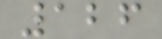126
